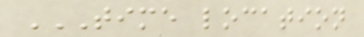TIME LOCATION
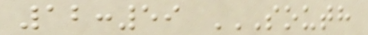12:59 SOUTH
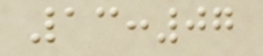13:07
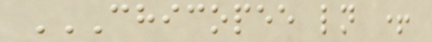CHICOPEE LN +
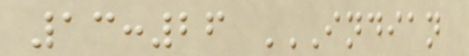13:26 INDIAN
